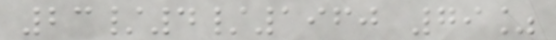23/4/1960 79%
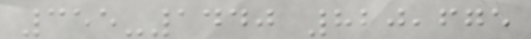355-1440 820,675
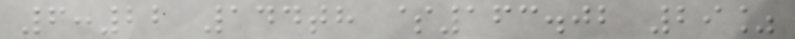6:22 144th $163.02 29%
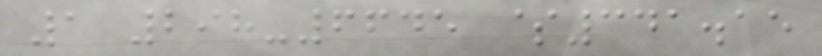1 298-6645 $341.15
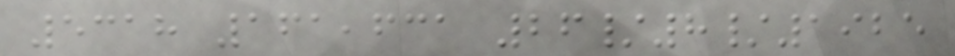5318 161,631 26/8/1925
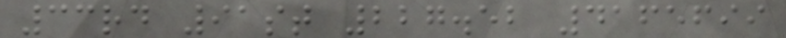33rd 91st 227.52 4165699
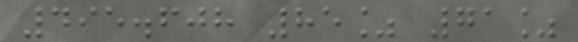495.608 85% 71%
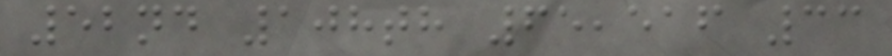52nd 108th 65,516 33
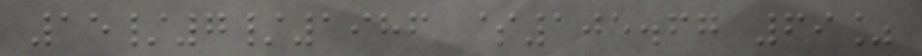15/7/1986 $105.67 69%
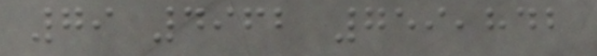79 4962 759,842
